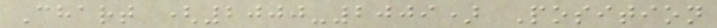Chart (2000-2009) Position
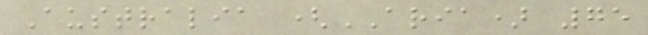Australia (ARIA) 75
